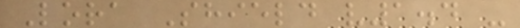Lora Shield v1.4 -
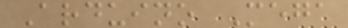Arduino Mega
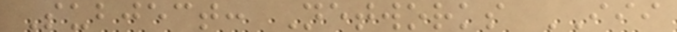Subject: Networks III
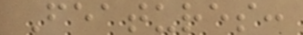Features:
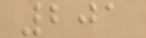201
